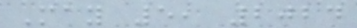May 5, 2024
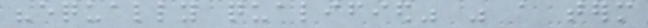"equally qualified" was a term
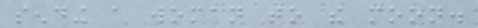sending a woman to the moon.
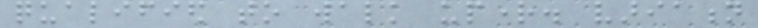qualified to walk upright. variation
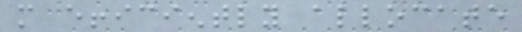more efficiently allocate
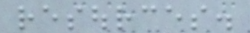resources.
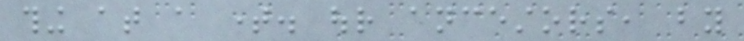thing at a time. our ancestors, by
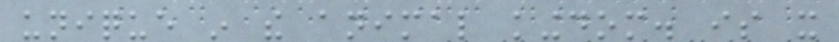unique in the animal kingdom. is it
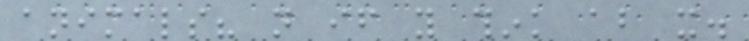animals? not if you think about it.
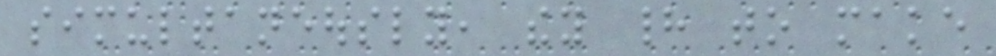simultaneously, they had to make
